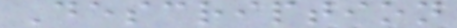Description
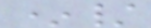*/
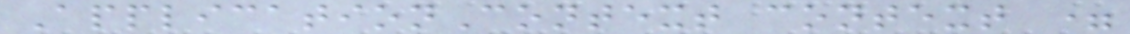ApplicationContext context =
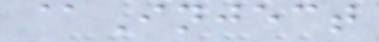@Inject
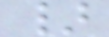}
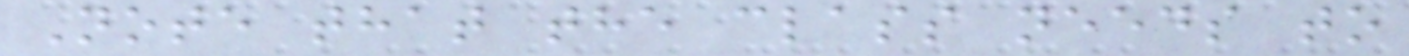Note that the class needs to
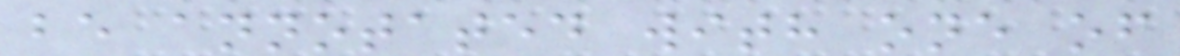be annotated with one of
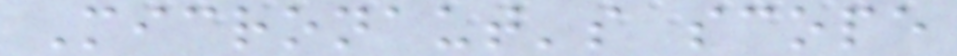Micronaut's scope
